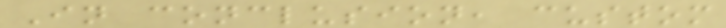In conclusion, custom
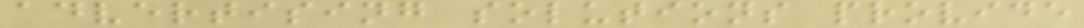advertising solutions provide
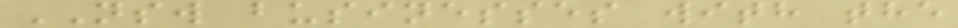NSW businesses with the
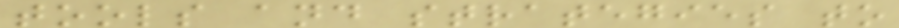tools and strategies to
